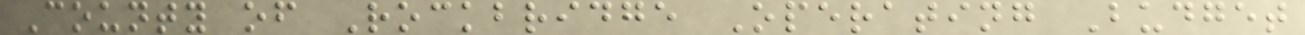County of Rockbridge Operating Budget
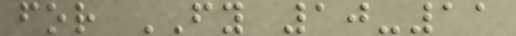for FY 10-11
